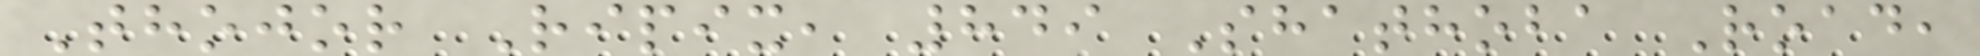Thojor Ripix, 849 Shathoba Road,
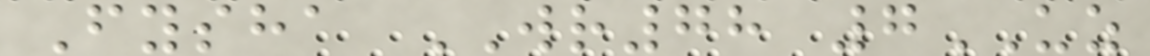Fysha WR78 7UZ
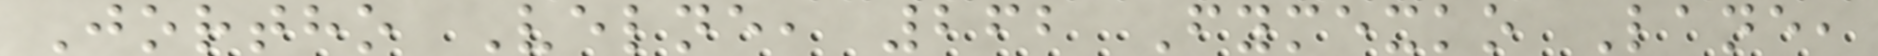Jortho Velne, 262 Fymexko Lane,
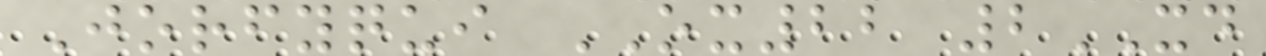Jorfyqui OX22 2XD
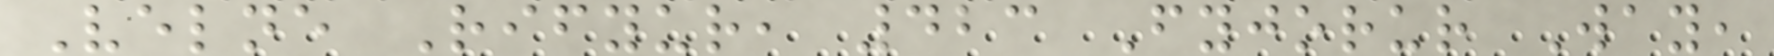Velne Rifyur, 423 Fyjorur Way,
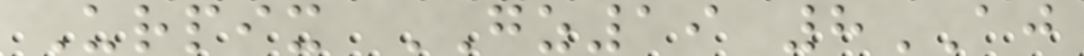Urpix GZ19 8AJ
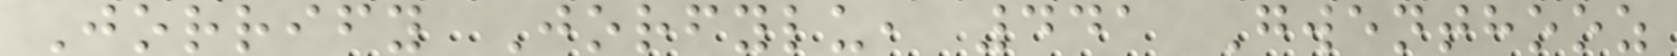Jorrify Jorfylu, 441 Gwenthooz
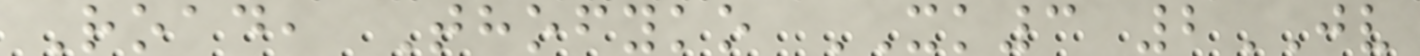Road, Thofyko XK3 2JV
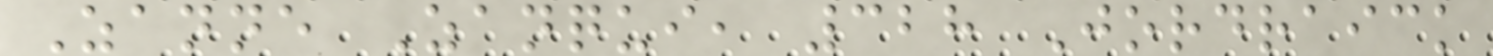Zanne Zanqui, 328 Jordraick
